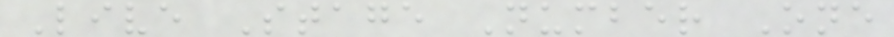Live Stage Number One
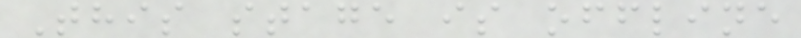This stage is offline
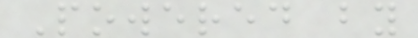Powered by
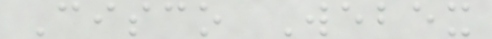Cisco Webex
